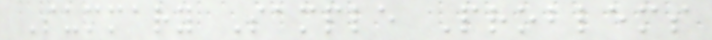Summary Sample Problems
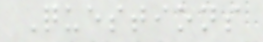Questions
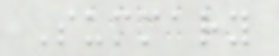Summary
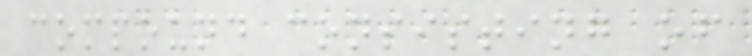compound consisting of
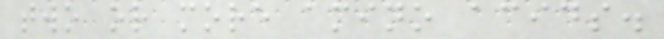two or more amino acids.
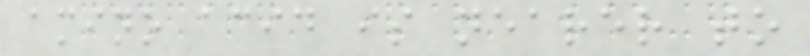amino acid is nearer to
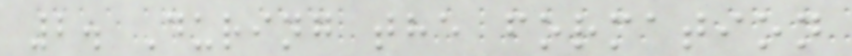2. During the formation
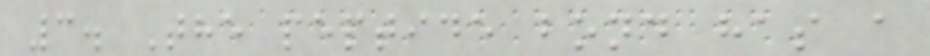3. The peptide bond has a
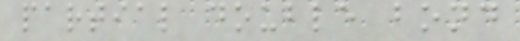partial double bond
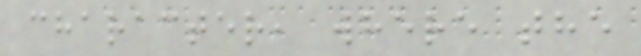character, where the
